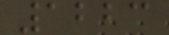1223
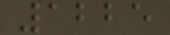1225
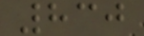830
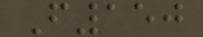F150
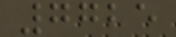7725
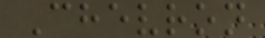Chevron
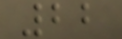22
